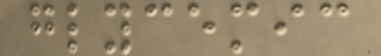glycemic
